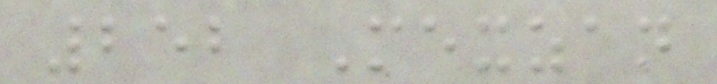252 Mexzan
